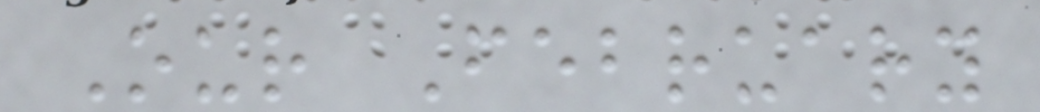Our February
